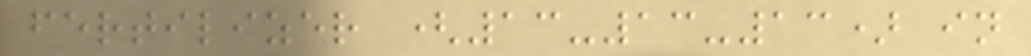fertilizer (13-13-13) in
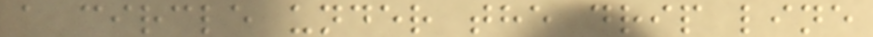a circle under the drip line
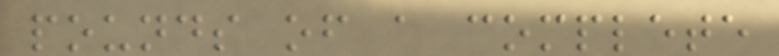pounds of a complete
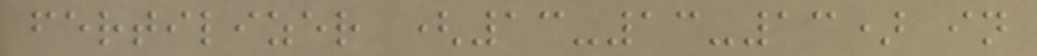fertilizer (13-13-13) in
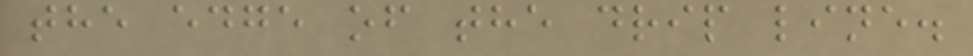the edge of the drip line.
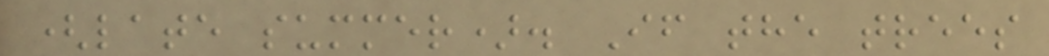(late summer). If the trees
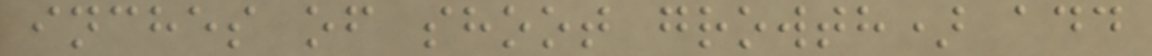inches of shoot growth) add
